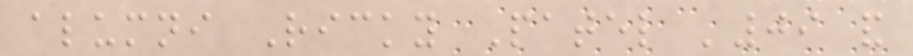alumni Ricky Patel '09 and
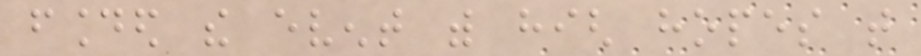founded the event with high hopes that
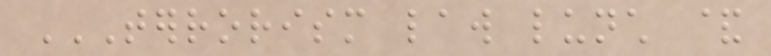TERRORISM LAW LUNCH &
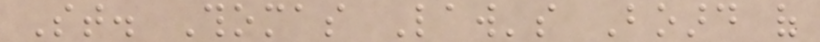St. Thomas Law's Board of
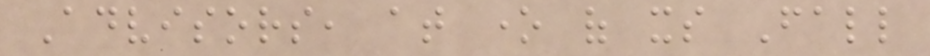Advisors, at one of its Fall
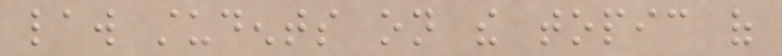law students on the topic of
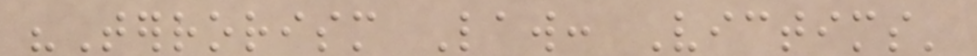"Terrorism Law: Victims'
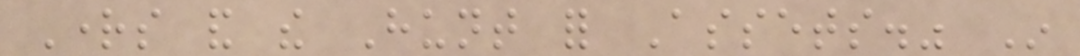Rights and the Hunt for Assets." In
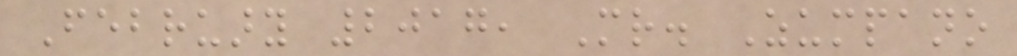February 2017, Mr. Zumpano
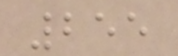255
